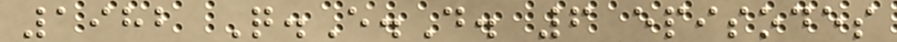1982 Q.E.D. 6 episodes
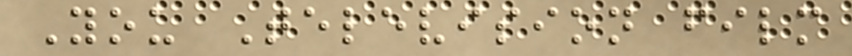You Television film
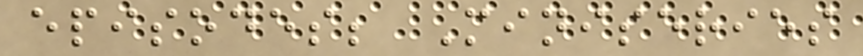episodes; Miniseries
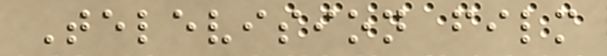Television film
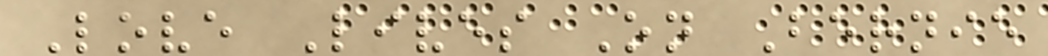Love Lives On Bernie
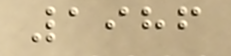1986
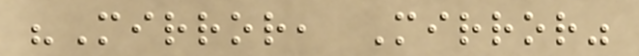"Mirror, Mirror"
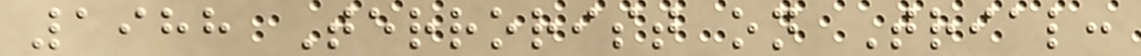1988 Terrorist on Trial:
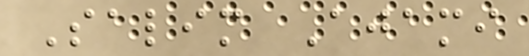Salim Ajami
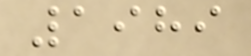1989
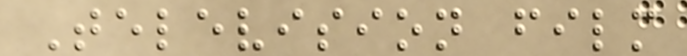Television film
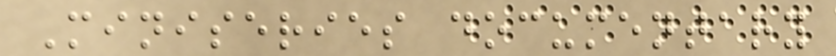Miniseries documentary
